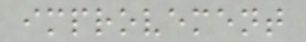improvement
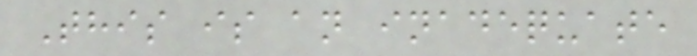This is an inadequate
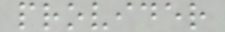provider
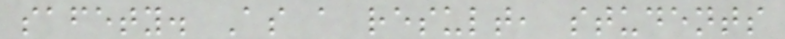safety. As a result, students
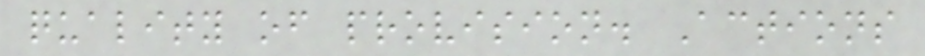quality of provision. Actions
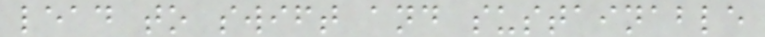lead to swift and sustainable
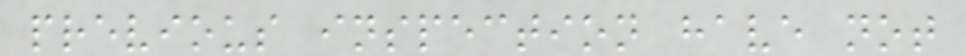previous inspection have not
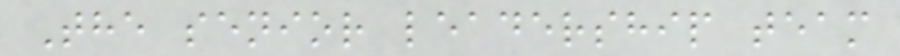The senior leadership team
